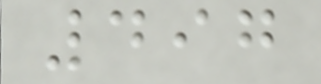497
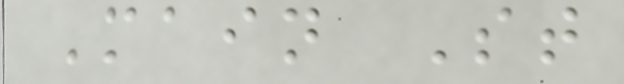Main St
